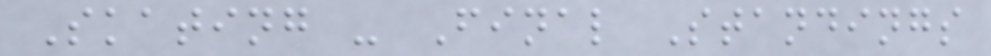Skating - Final Standings
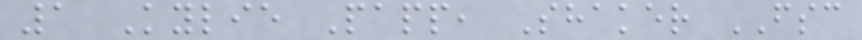1 Kylie Papp, Shaker FSC
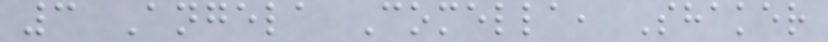3 Angela Comella, Shaker
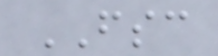FSC
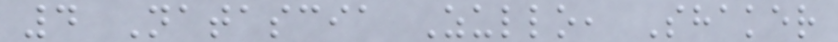4 Natascia Zullo, Shaker
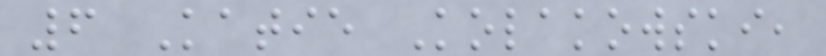6 Katie Kolakowski,
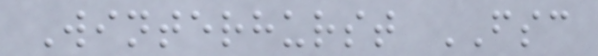Winterhurst FSC
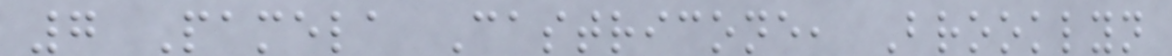7 Pamela Castricone, Brooklyn
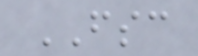FSC
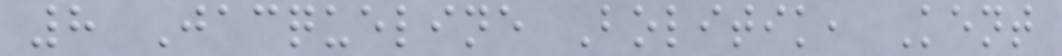8 Jacqueline Bolitik, Kent
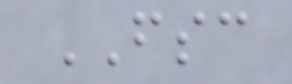FSC
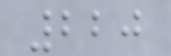220
